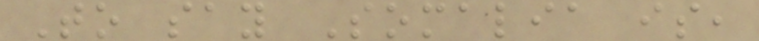To say Somalia is,
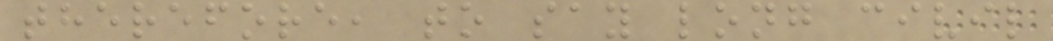therefore, to say long civil
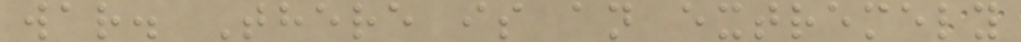war. There is an extremely
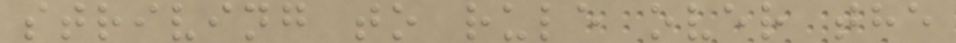striving to rule over the
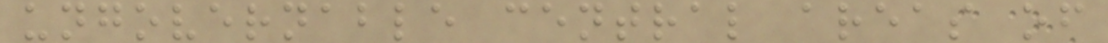ungovernable central areas of
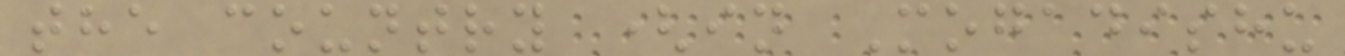the country (in Mogadishu
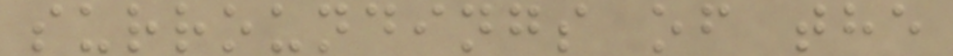surroundings of the
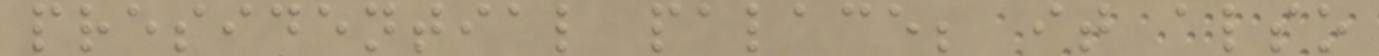presidential palace; it also
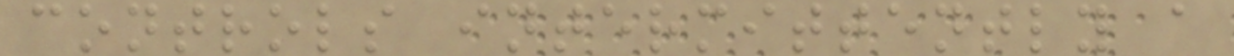controls intermittently a
